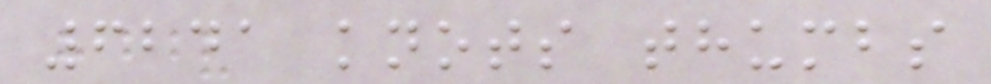6241 knots thumbs
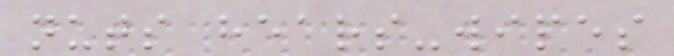nuts hears-wipes
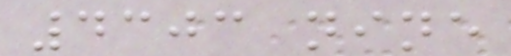4303 nine
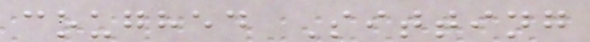coughed Sitting
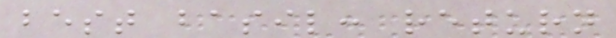best basil: return
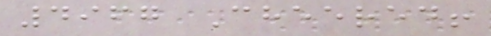4967 Cheered!
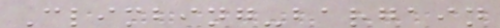Climbing-bargain
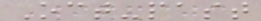Oct-past
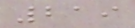219
